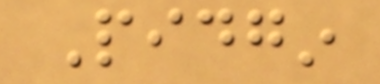Pidgin
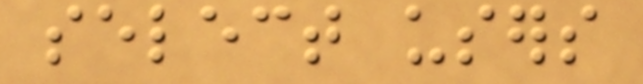select users
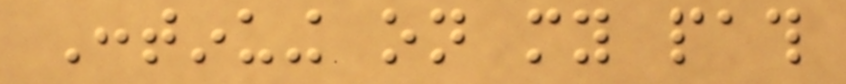Continuing on my path
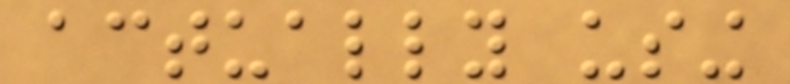actually using
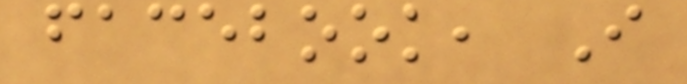facebook, I
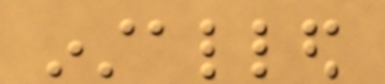installed
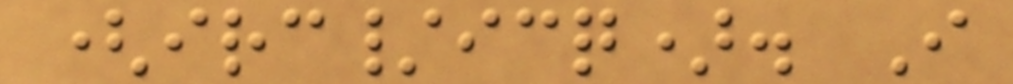(irc/icq). I
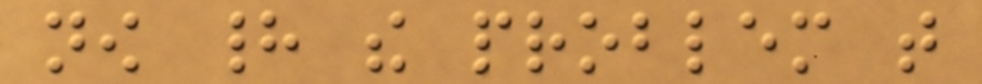now had the problem that
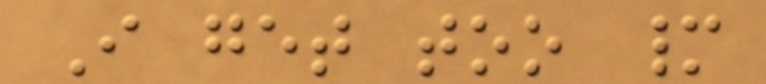I get too many
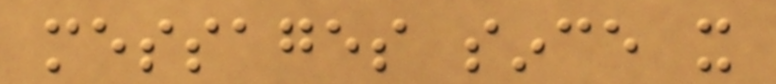messages since it
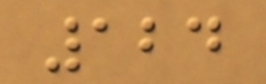124
